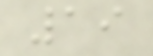19
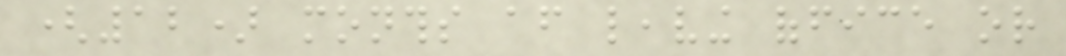(12) months after leaving office or
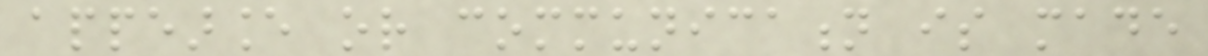appearance or communication is made
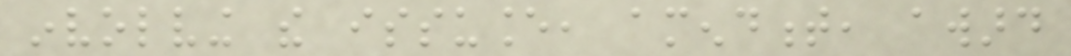involving the issuance, amendment, award
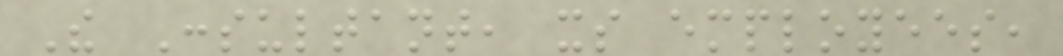The Consultant, its employees,
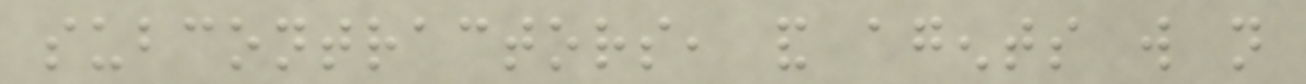subcontractors, and agents will not
